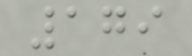179
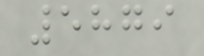5879
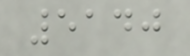5140
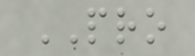PRO
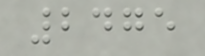2475
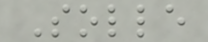Solle
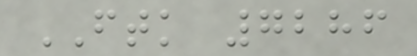FTK 7286
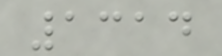1314
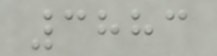3883
